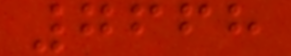7668
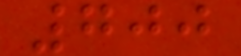700
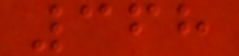368
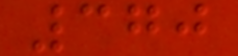370
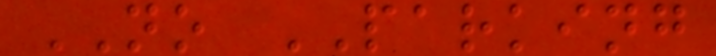NO PARKING
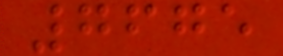7675
